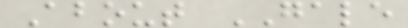About GALE
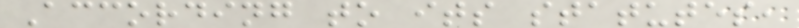According to its statutes,
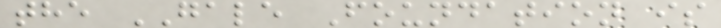the GALE Foundation is
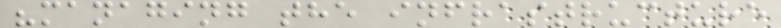"managing the infrastructure
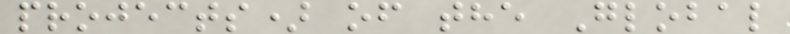projects) of the Global
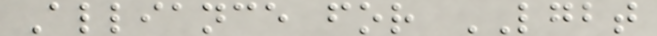Alliance for LGBT
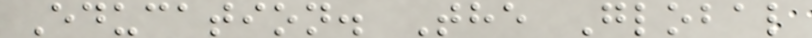Education. The Global
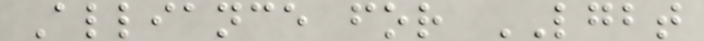Alliance for LGBT
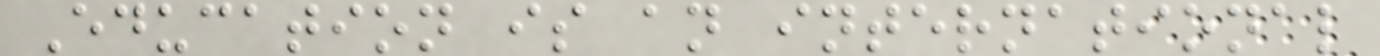Education is an international
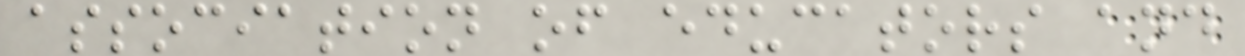association of educators and
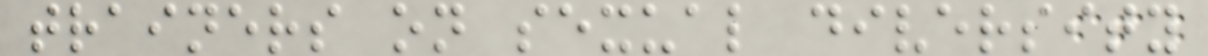trainers on sexual diversity
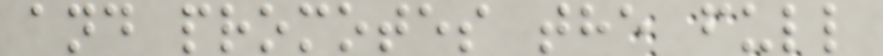and promotes the full
